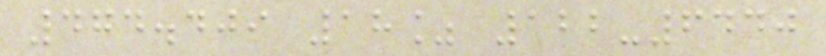474.409 18% 122-6440
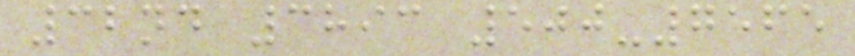32nd 3893 500-7565
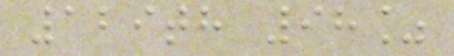129th 98%
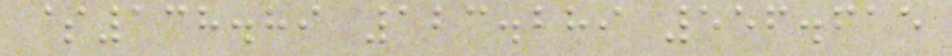$138.89 123.289 556.615
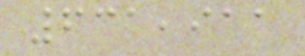631,911
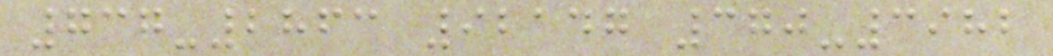737-2863 92147 370-3982
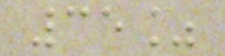35%
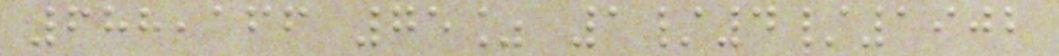688,166 75% 1/4/1902
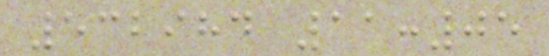532984 11:05
